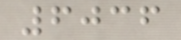6036
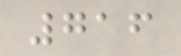716
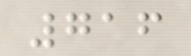716
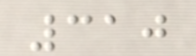310
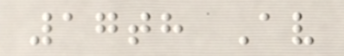17th Av
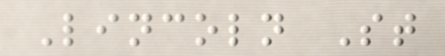Lincoln St
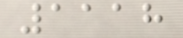1118
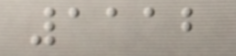1112
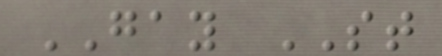GAY ST
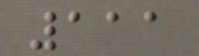111
